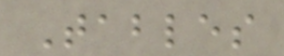Tables
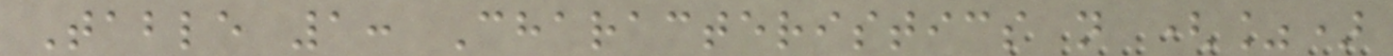Table 1: Characteristics n (%)
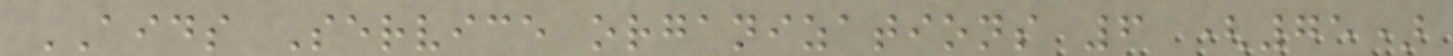AIDS Service organizations 6 (75)
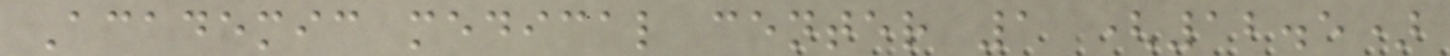Academic medical center 1 (12.5)
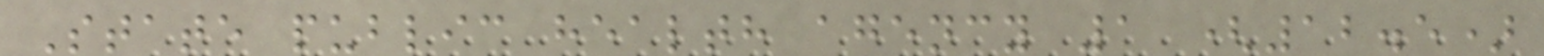State public health agency 1 (12.5)
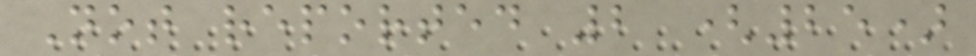Not reported 2 (25)
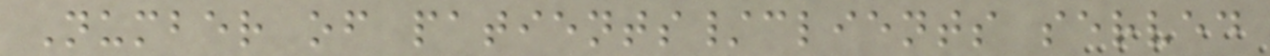Number of patients/clients served
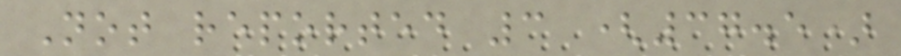Not reported 3 (37.5)
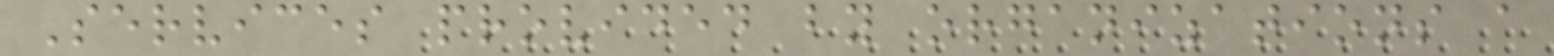Services provided by organizations a
